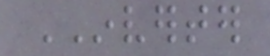INVERTER
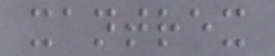xantrex
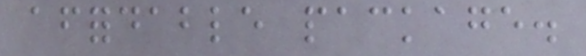affordable package.
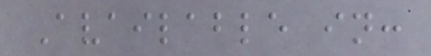Available in:
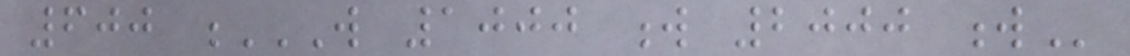600 W 1000 W 2000 W
